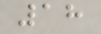18
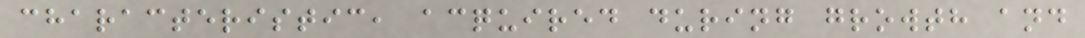characteristic, acquired during growth and
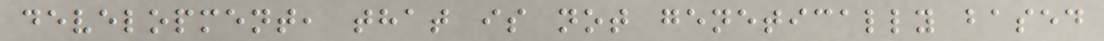development, that is not genetically based
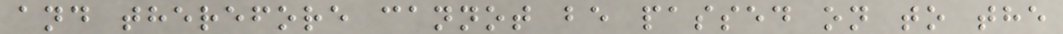and therefore cannot be passed on to the
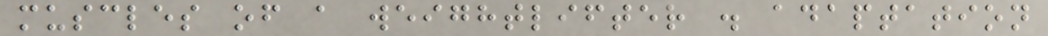muscles of a weightlifter . adaptation
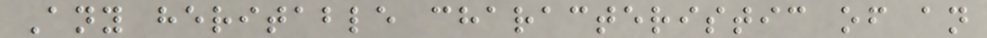Any heritable characteristic of an
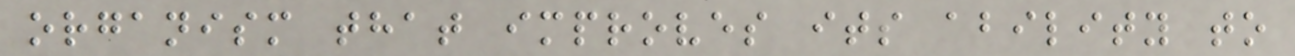organism that improves its ability to
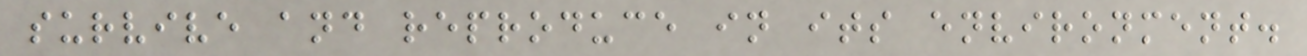survive and reproduce in its environment.
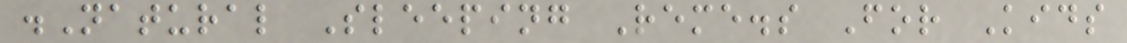.Natural Sleeping Reme.s For Kids
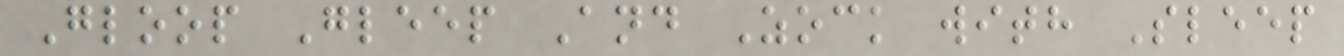Gloop Gleep And Zock with Sleep
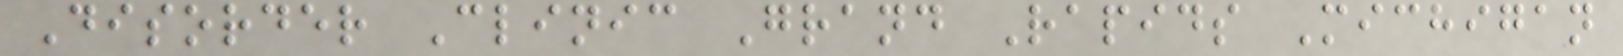Disorder Clinic Grand Rapids Michigan
